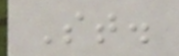St.
